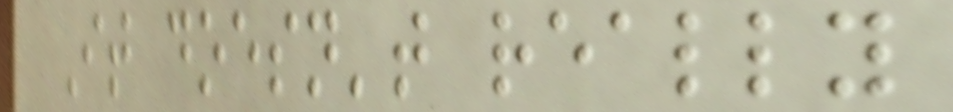It doesn't really
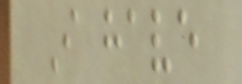I have
